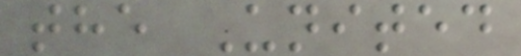the United
